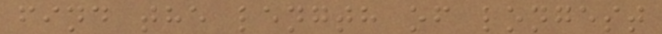find the length of longest
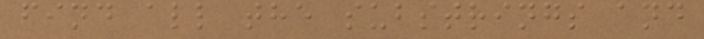find all the substrings and
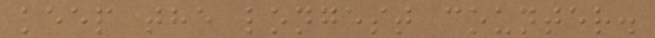keep the longest counter.
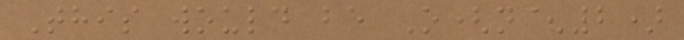This would be O(n^2)
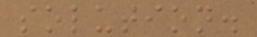solution.
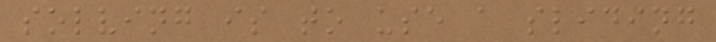solving is to use a sliding
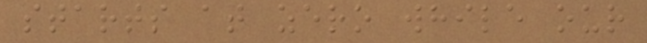starts at zero while our
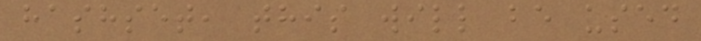hashset, this will be used
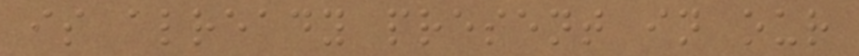is already present in our
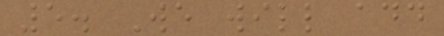5. We will add
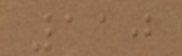110
